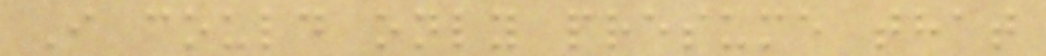I could only presume that
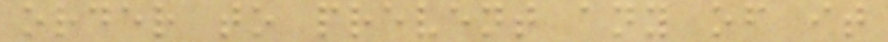order to prevent any of it
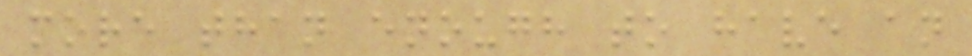more than enough to have an
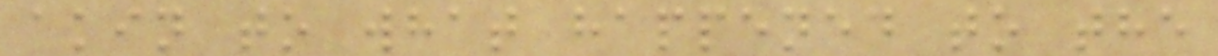akin to what happened to the
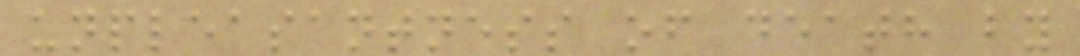unpleasantness of death by
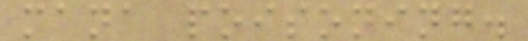mana poisoning.
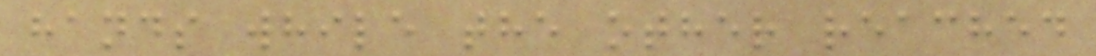hands while the other reached
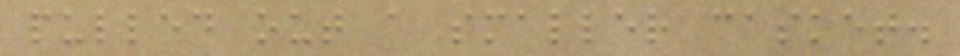pulled out a smaller casket.
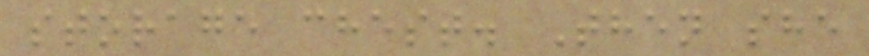storage chest. Then she
